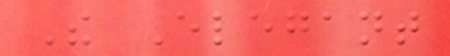The Elegant
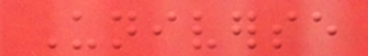Universe
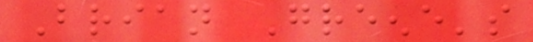Brian Greene's
